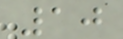10
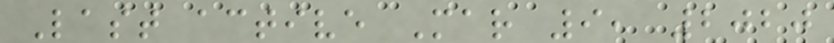Last active Mar 9, 2020
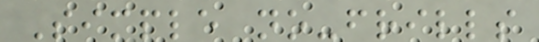Simple no-frills
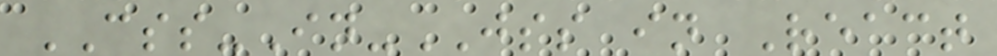CSS-In-JSS in React
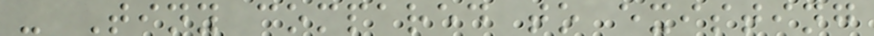- Tiny compared to existing
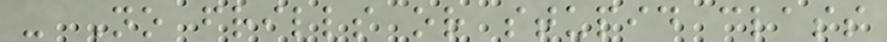- No frills or stupid class
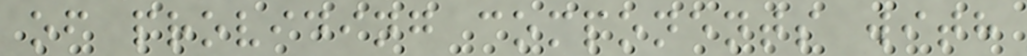of providing components with
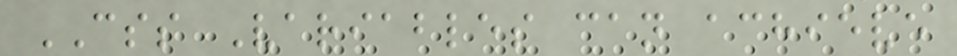CSS Variables can achieve
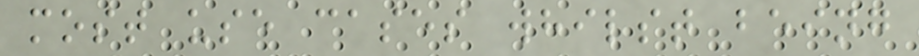most use cases whilst being
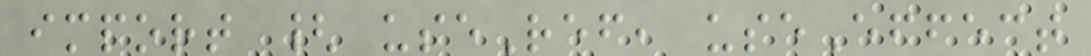import { useRef, useEffect
